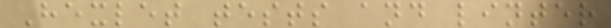Hexlet tests and linter
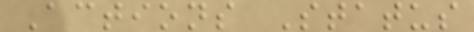Actions Status
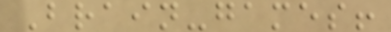Brain-games!
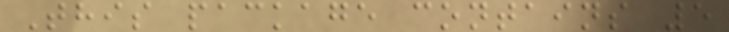This package contains 5
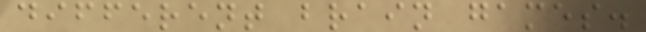different brain games.
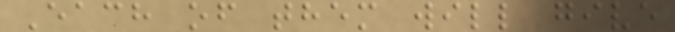Each of them will give
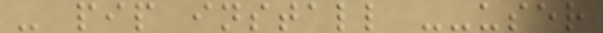- pip install --user
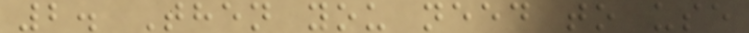2. Then you need to use
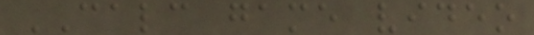CALC game video
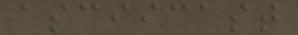asciicast
